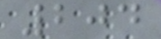204
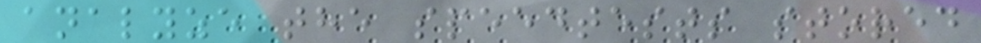analyze the speedtests stored
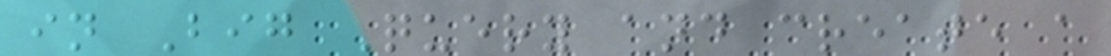in Big Query and create a
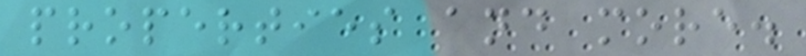properties and more.
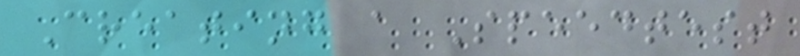Creating a Speedtest
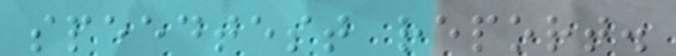speedtest report.
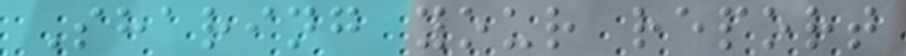Sharing your report
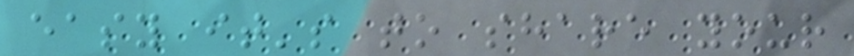easy it's to share your
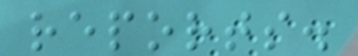reports.
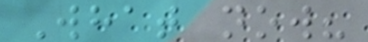What now?
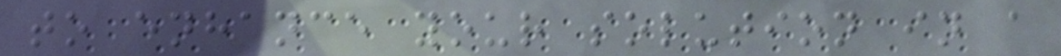to enhance your solution in a
